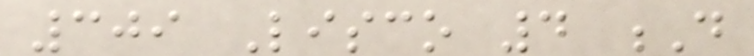309 Lisco 4 D
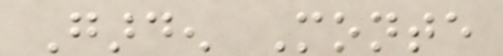Garden Monte
